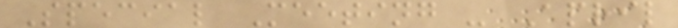Special Meeting - April
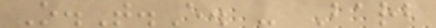O.T.E. - Barb
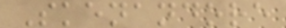Skenandore
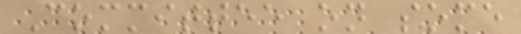Committee on some
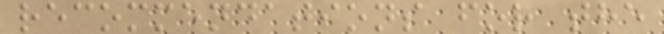recommendations for the
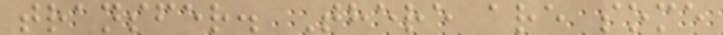transfer. There are some
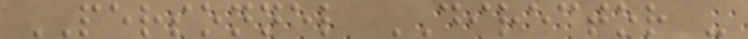PERSONNEL DIRECTOR -
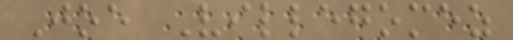Joe Villegomez
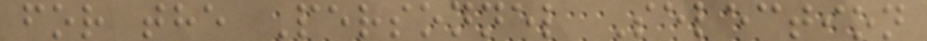for the Personnel Selection
